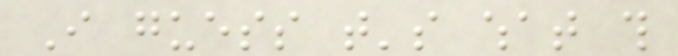I guess that's what this
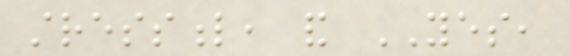stressful, and YES,
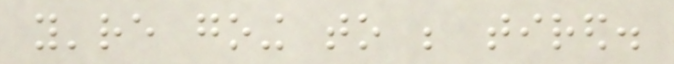you're going to be tired.
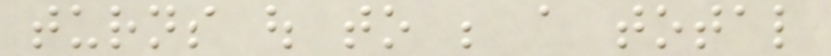turns out to be a total
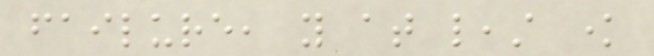failure, you at least know
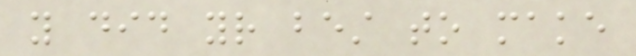you did your best to make
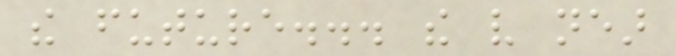the future... the very near
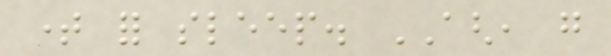time for sleep. AGH, go
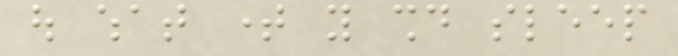out what time you should sleep
